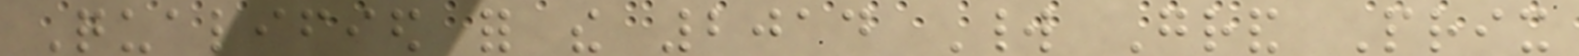Qualified for the 2014 World Grand Prix
